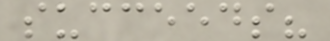succeeds?
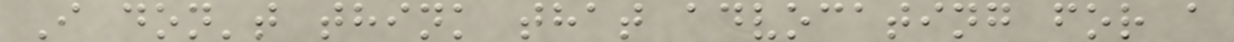I don't think that advocating for a
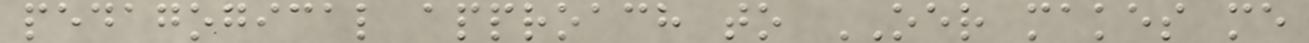pedagogical approach to OER makes me
